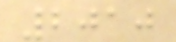2010
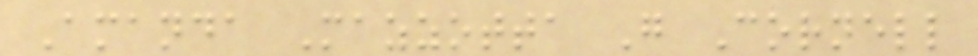Amanda Mazzotta G Cornell
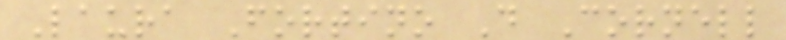Laura Fortino D Cornell
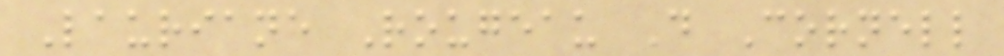Lauriane Rougeau D Cornell
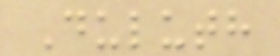Duluth
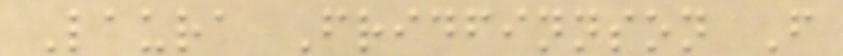Laura Fridfinnson F
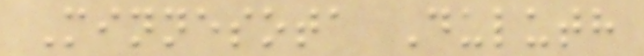Minnesota Duluth
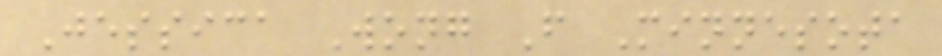Jessica Wong F Minnesota
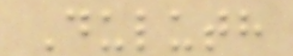Duluth
